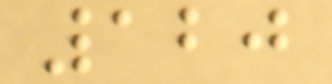120
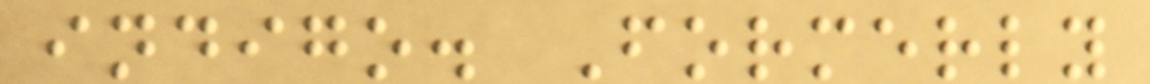indigo. Formerly
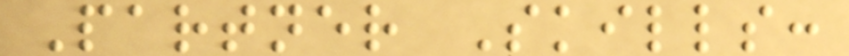Partner Skills:
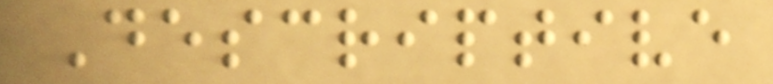Descriptive
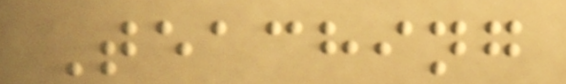Teaching
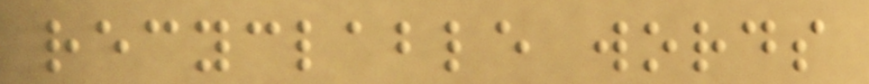recyclable words
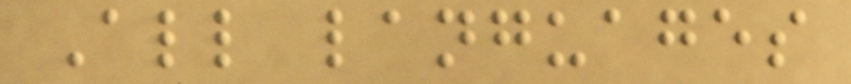All languages
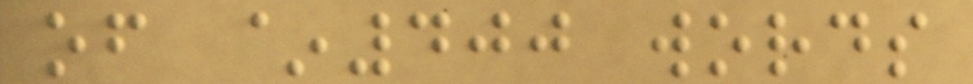of ~400 words
